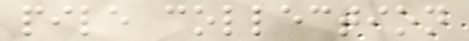pile collection
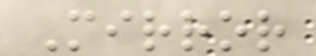Mirror
